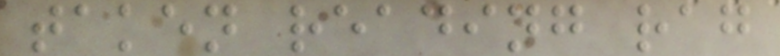taken reading rag
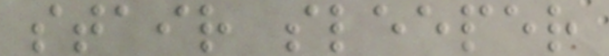stair sleeper
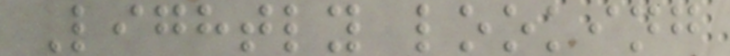Lightly looking
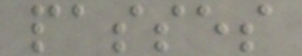passes
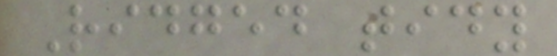Ridged tidy
